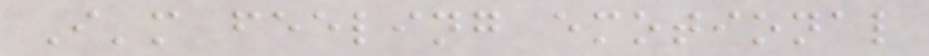I'm feeling emotional
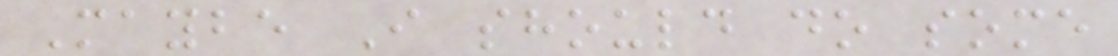Maybe I should do some
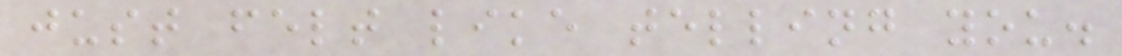just felt like telling you.
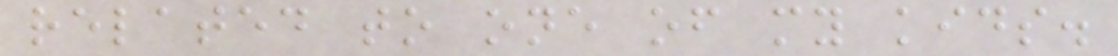related to one of my kids.
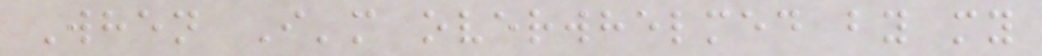When I'm overwhelmed by my
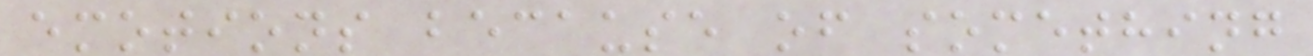emotions because of something
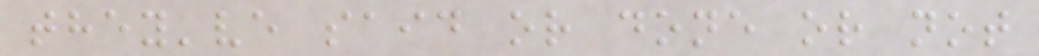they've said or done or not
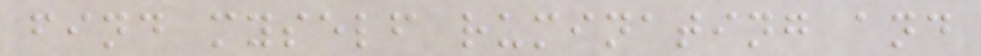find myself ruminating and
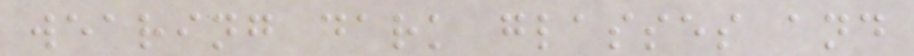wearing dark glasses and
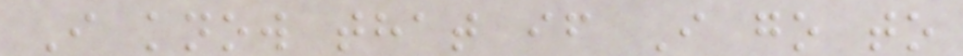I know that if I go to
